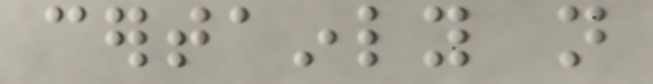certainly not
